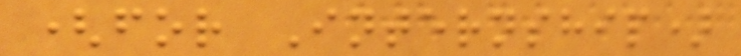(for Internship)
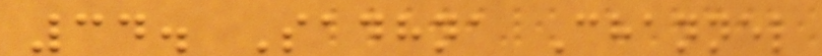34. Sadhna Channel
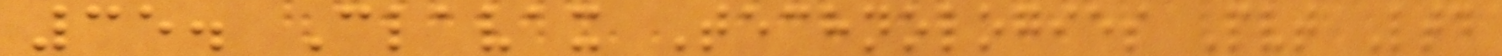35. Clavax Technologies Pvt Ltd
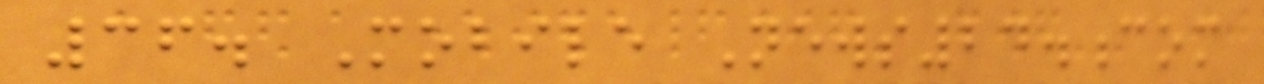36. Mobile News24.com
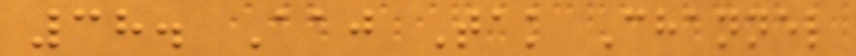38. Aaj Tak Channel
